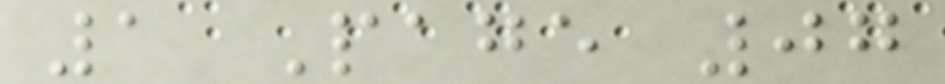1 Page 07
